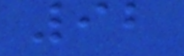92
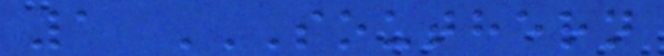1 SOUTHERN
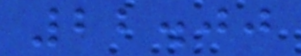22.00
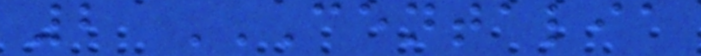2 CENTALIA
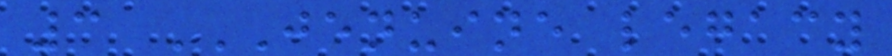3 JENUINE LEGACY
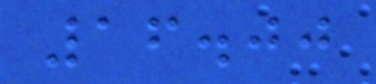16.00
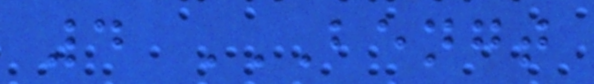4 BENGT
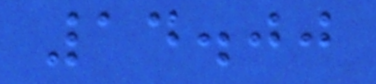14.00
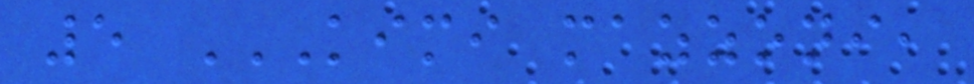5 KIMI MAZZONI,
